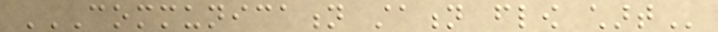COMMUNICATION STATION FLOW CHART
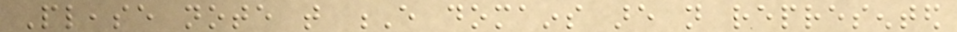Please note that E domains are not represented
